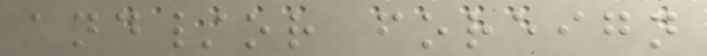and/or foreign
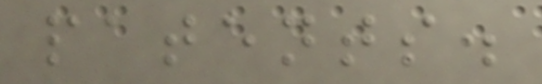patents.
